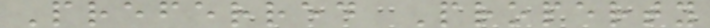Preferred Property
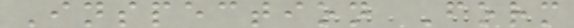Inspection Form
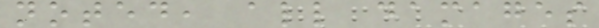noted, all damages
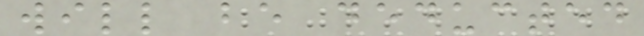will be deducted
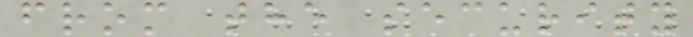from the security
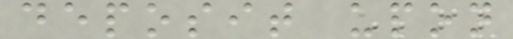deposit upon
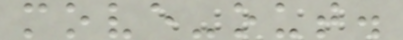move-out.
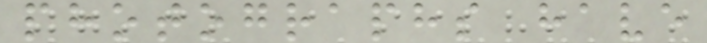photographs have
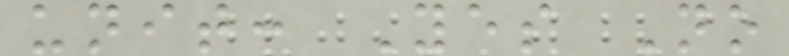unit: Yes No
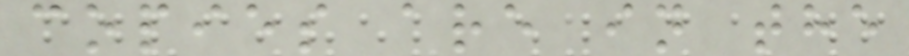copies are in the
